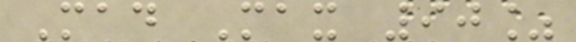Mad Max 90%
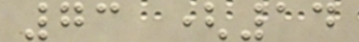73 (14
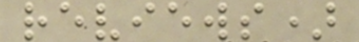reviews)
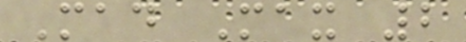Mad Max 2
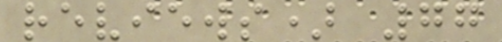reviews) 77
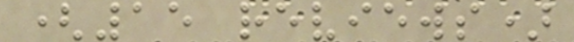(15 reviews)
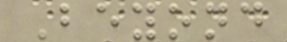Beyond
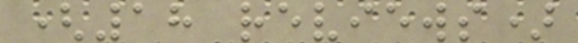(18 reviews)
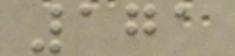171
